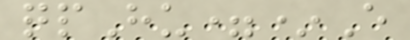qpHu=*E
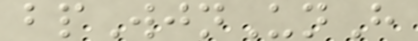bpWjnUnH
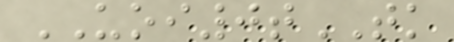UOI0tTK
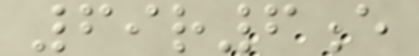69r6e
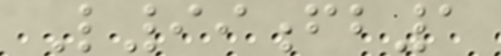L99fb1
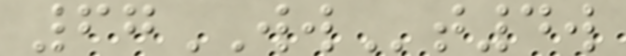67WWt4w
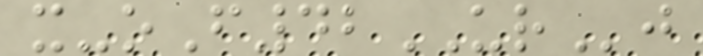x-oF42URj
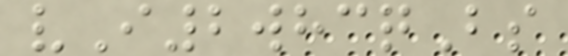vI2whcqBs
